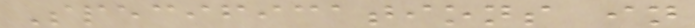Specifications in
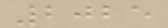2025
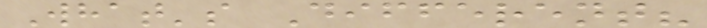What's Different?
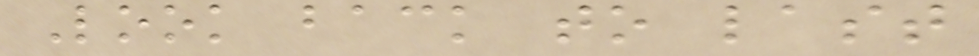Look back to last
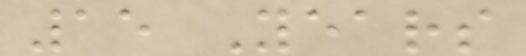15 Years
